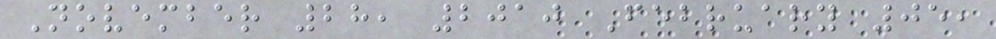November 28, 2010 February 05,
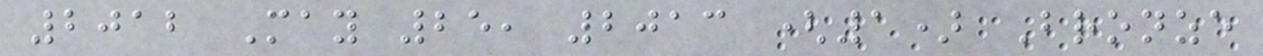2012 May 25, 2013 (1) Bronze
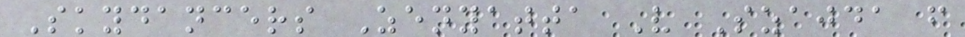Skydancers Zenyatta V Szajda f
